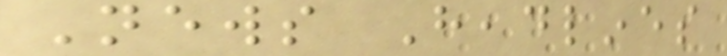News Headlines
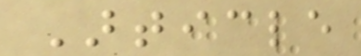Article
